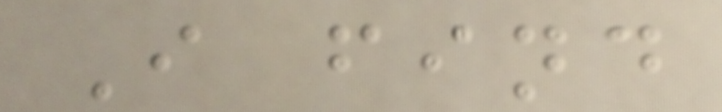I find
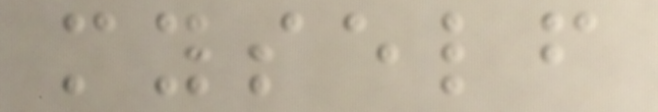myself
